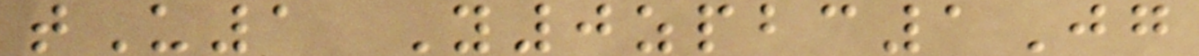tU1 Y0zpbc1Jg
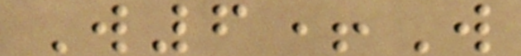W6+W
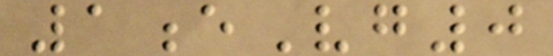1eVg0
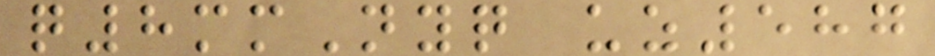q8mmNyq uz587
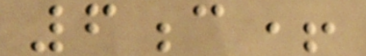6c+
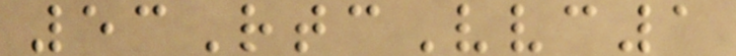53RtcVvc1
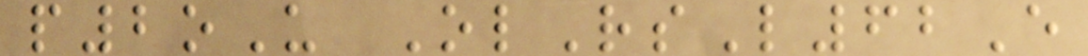p2oU OlRsL62E
